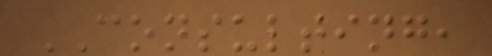CONSULTING,
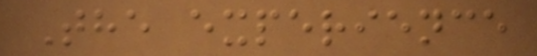The experience
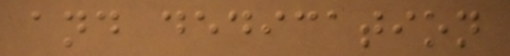and dedication
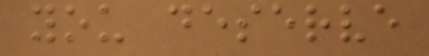you deserve
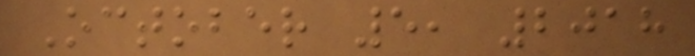October 5, 2018
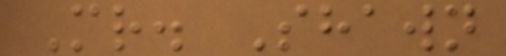Mr. Shawn
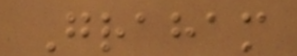Graham
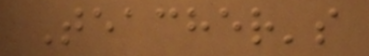Teacher's
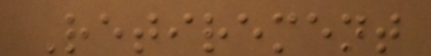Retirement
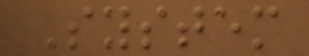System
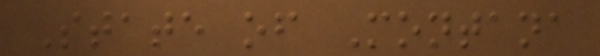State of Montana
